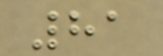81
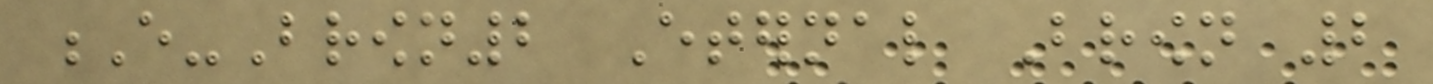E-Brown2 Eternal Brown 2
